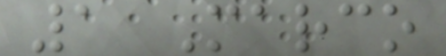1 Marco
